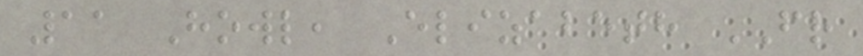11 Howl, Elizabeth FR
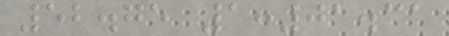52.75 1:01.31
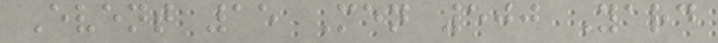Event 15 Men 500 Yard
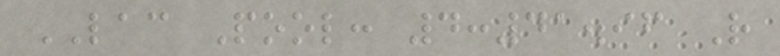LAC Pool: 4:41.96 R
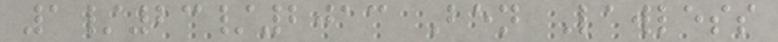1/23/2013 Ben Lawless
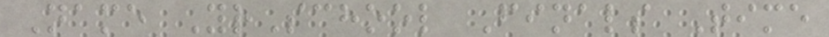Name YrSchool Finals Time
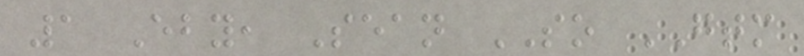1 Eby, Sean SO GTM
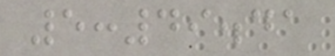5:49.41
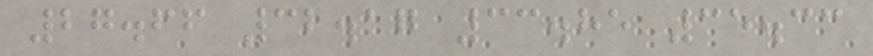27.66 32.17 33.85 35.33
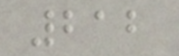212
